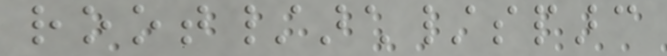root/arch/sparc
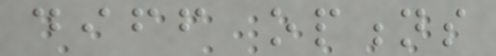diff options
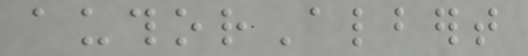authorAlbert
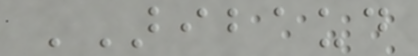ARIBAUD
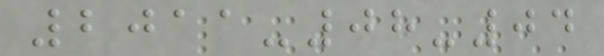2011-08-04
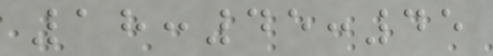18:45:45
